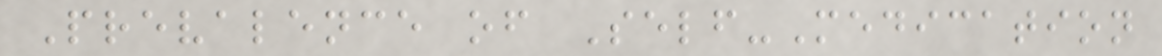Prevalence of Self-Medication
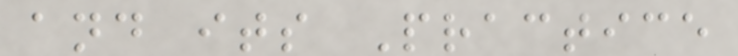and its Practice
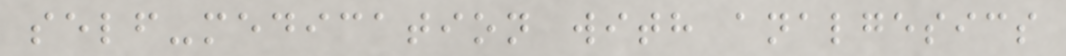self-medication with analgesics
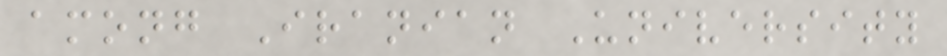among Iranian University
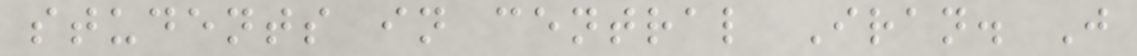students in central Iran. J
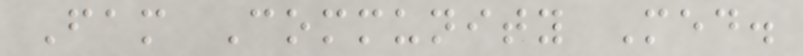Fam Community Med.
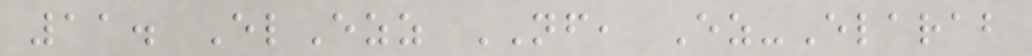11. ElEzz NF, Ez-Elarab
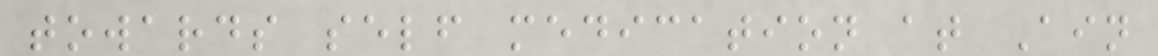towards self medication at Ain
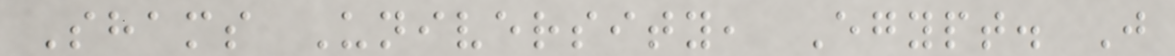Shams University, Egypt. J
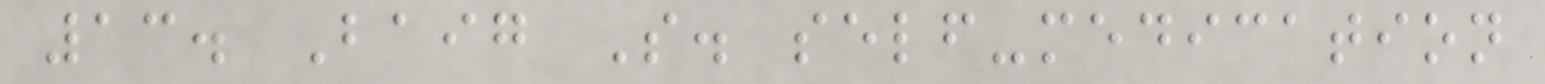13. Baig S. self-medication
